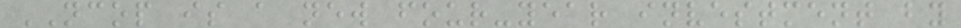NCOP is a new four-year investment by
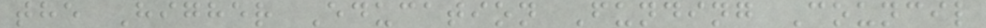the Higher Education Funding Council
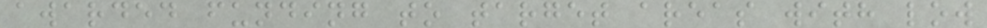awarded funding to target areas with low
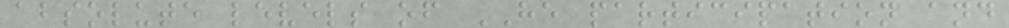absolute levels of HE participation and
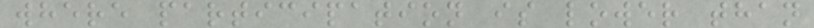where participation is lower than
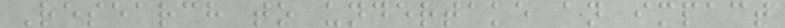Research to undertake an impact
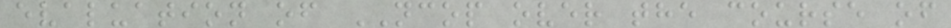evaluation of NCOP over the course of
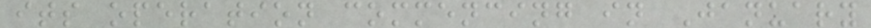its operation commencing in January
